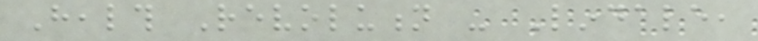Health Revolution - Lindale,
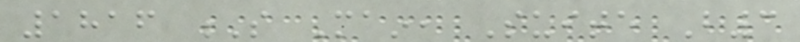1816 S Main, Suite B3
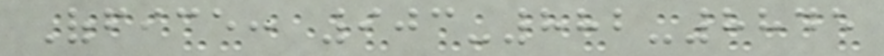Office: 903-882-8845
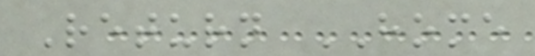Return HOME
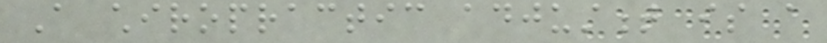A chiropractic adjustment is a
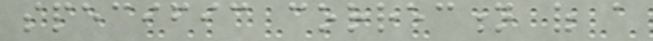specific correction of a
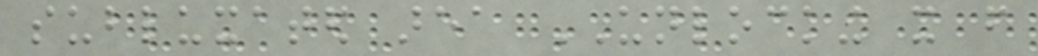subluxated area UNLOCKING it from
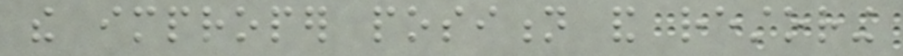the improper position and restoring
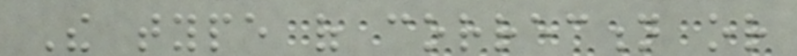The type of correction or
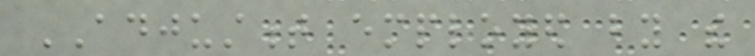ADJUSTMENT employed by the
